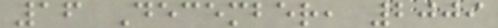16 December, 2009
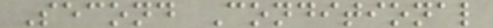Second Conditional
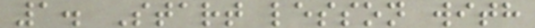1. Start lesson with
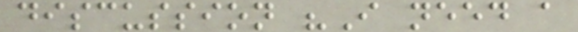discussion "I need a
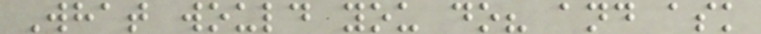What would you do? and ask
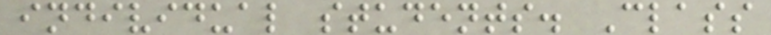individual students. Class
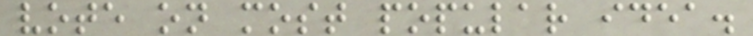vote on most popular idea.
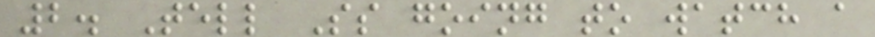2. Tell Ss going to watch a
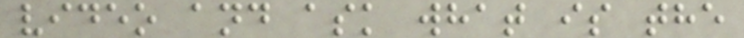video and ask what is the
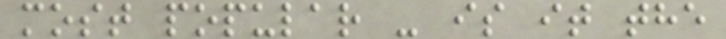most popular - is it the
